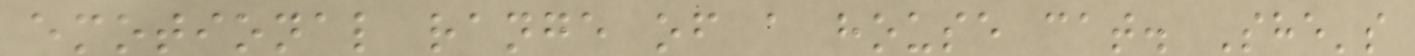emotional range of a house cat. She's
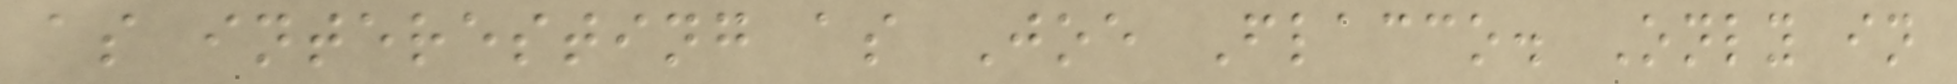as interesting as Joe Flacco. Only in
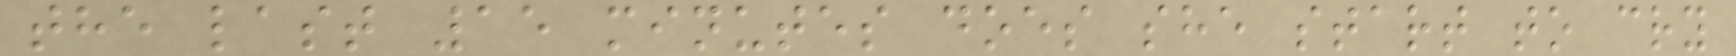the last 15 minutes does she start to cry
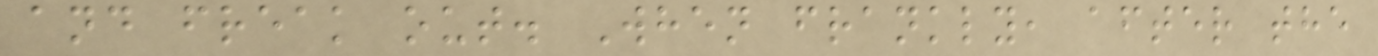and freak out. When frankly, after the
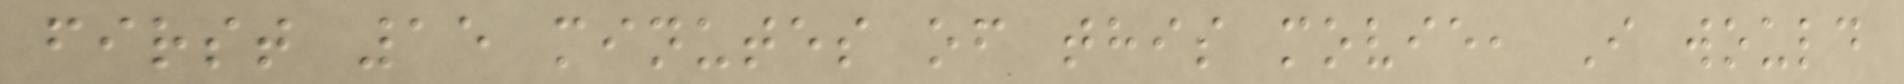first 15 minutes of this movie, I would
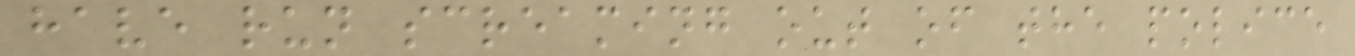have run screaming out of the police
